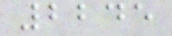2245
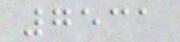7531
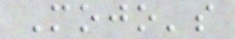Mojo's
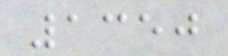1350
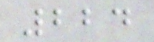224
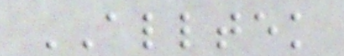ALLTEK
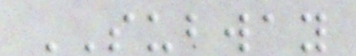SUBWAY
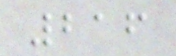216
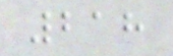218
